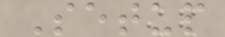Setup
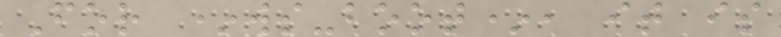For *ws-boot*, it is
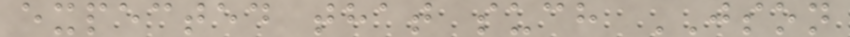expected that such JSON
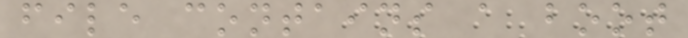file contains a boot
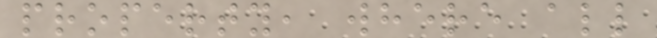property, where all
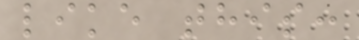like this:
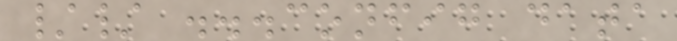// ...config data
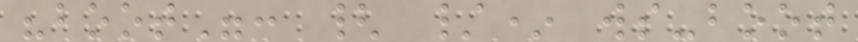"boot": { /* ws-boot
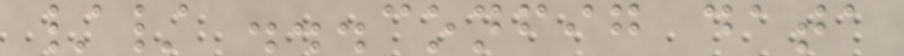// ...config data
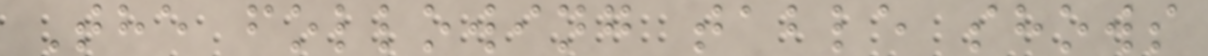The following table shows
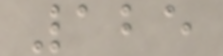125
